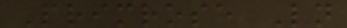Primrose Ln
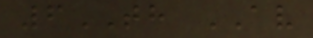6TH AV
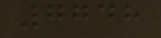7748
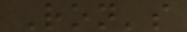Ron's
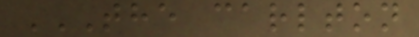THE CARLTON
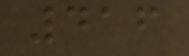416
